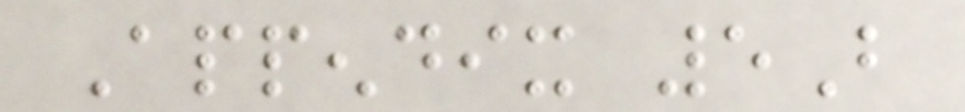Appendix 5B
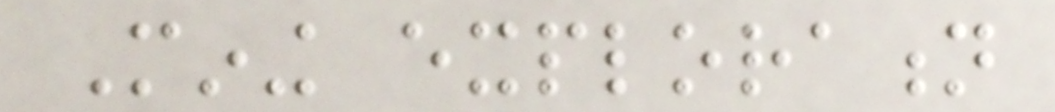Mining exploration
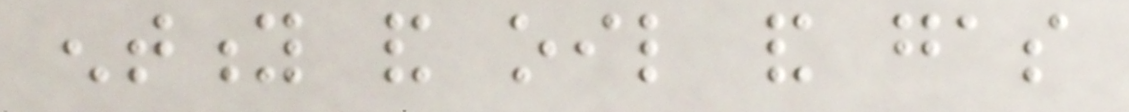entity and oil and gas
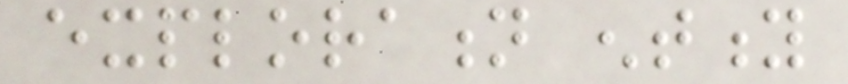exploration entity
